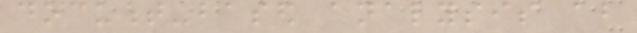document-based analysis about
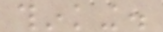thinking.
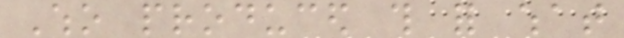Who produced this for what
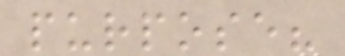purpose?
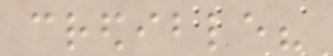credible?
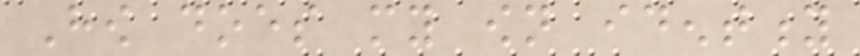How does my own identity
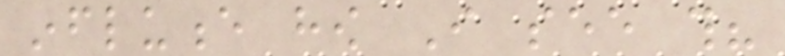influence how I see this?
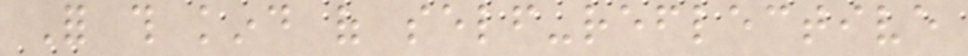For this kind of self-reflective
